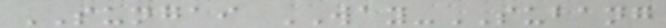SUNGAI WAY-SUBANG
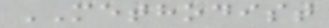METHODIST
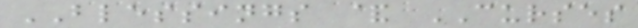BLESSINGS & CURSES
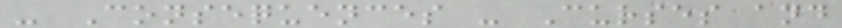- Consequences - Curses and
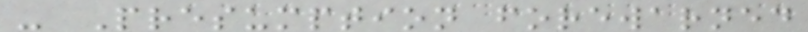- Presumption forewarned
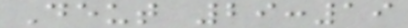Deut 29:19
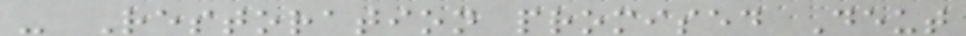- Restoration promised Deut
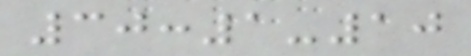30:1-10
